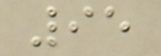95
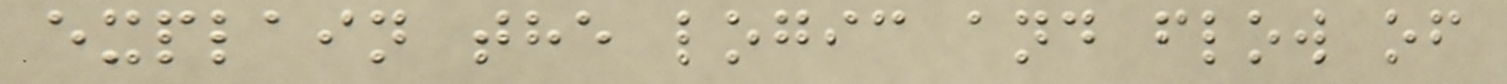explain the logic and flow of
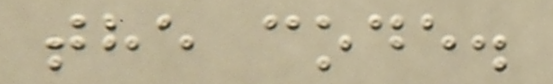the code.
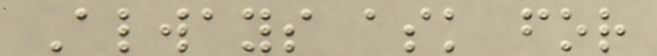Always ask for
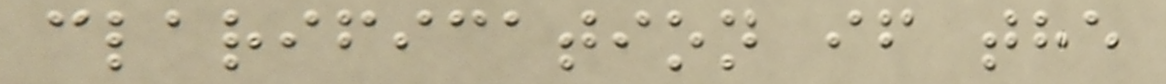clarification if the
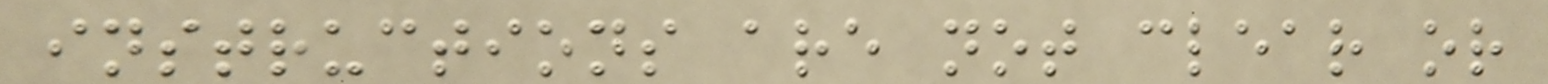instructions are not clear or
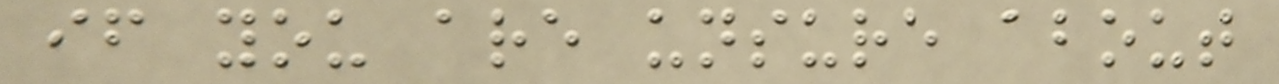if you are unsure about
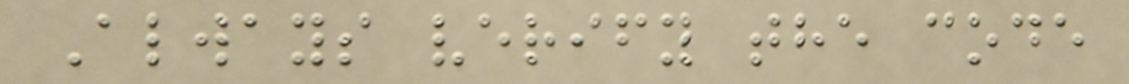Always verify the code
